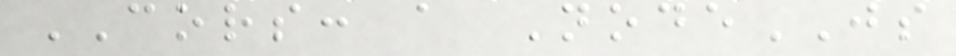CORS: a NodeJS
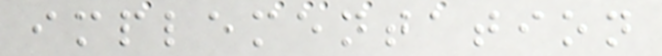implementation
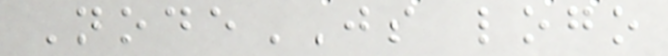NodeJS logo
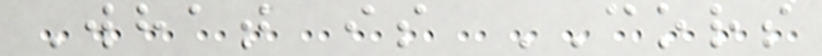What is CORS
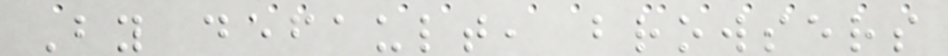By default, browsers
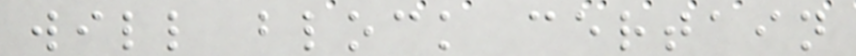will block certain
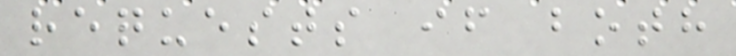requests if both
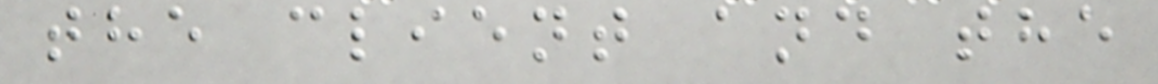the client and the
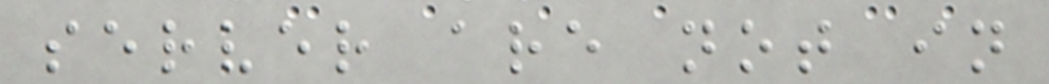server are not in
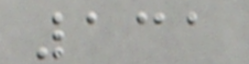131
